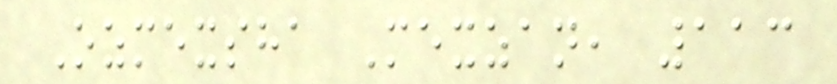Ozmexsha Mexzan, 113
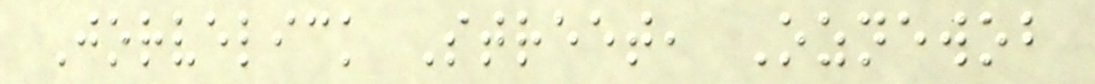Jorvelick Street, Oznewob
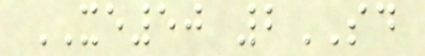XE50 2SD
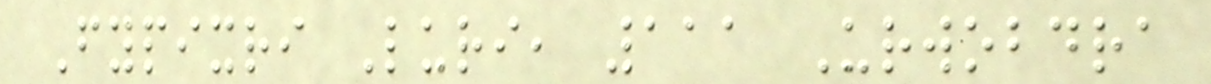Fypixri Luri, 111 Urwobdra
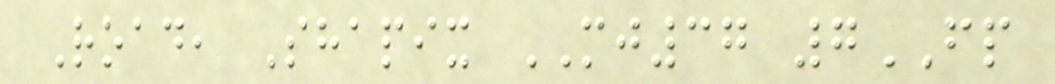Road, Shapix MJ37 7FP
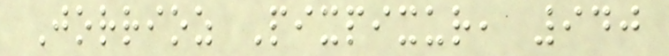Jorrioz Pixpixur, 940
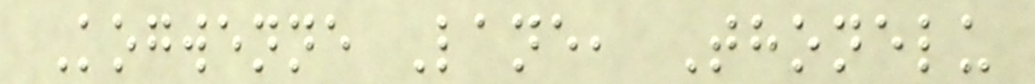Kogwenne Lane, Thonelu
